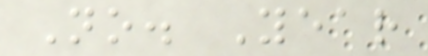No. Year
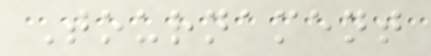Tournament
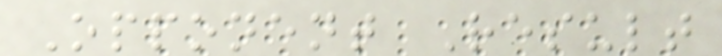Opponent Result
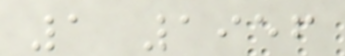1 1956
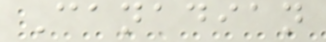Canadian
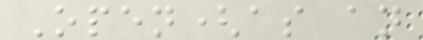Open(as an
